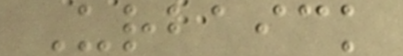Urbaick
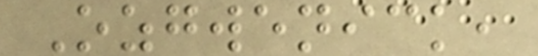Ozgwenick,
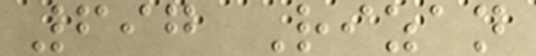697 Rizan
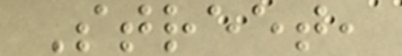Street,
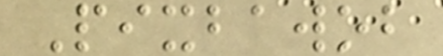Pixbawob
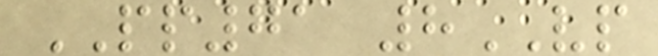PP71 8VP
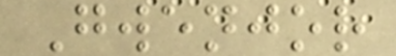Gwenjor
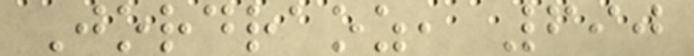Jordraoz, 690
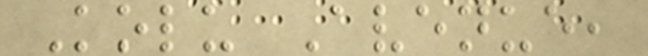Kolu Avenue,
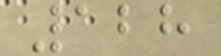128
